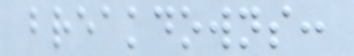breakdowns:
